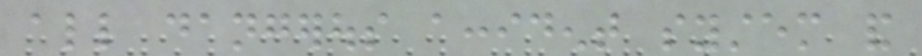all dangerous accident system and
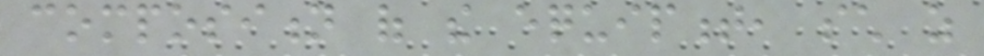composition of the equipment, such as
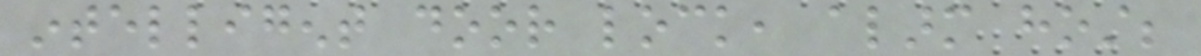intelligent door lock, alarm host;
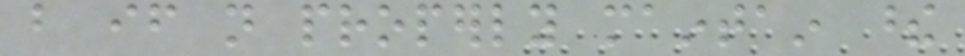but if not properly maintain these
